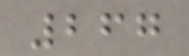267
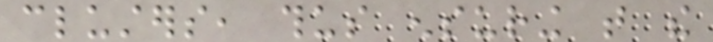clusters, thus ensuring that the
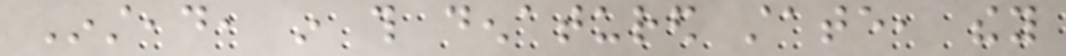Instead, in this denatured state, they
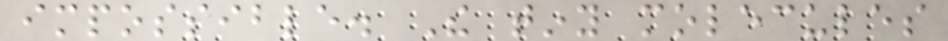impossible. The tiny molecules
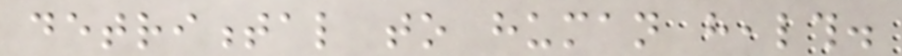detrimental to human health.
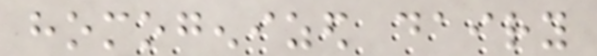homogenized dairy
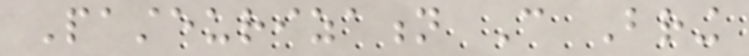Pasteurization Can Bring
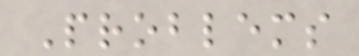Problems
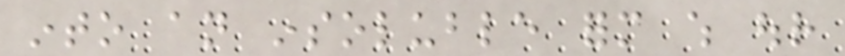into an insoluble form which our
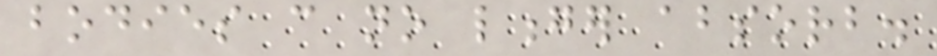bodies can no longer absorb.
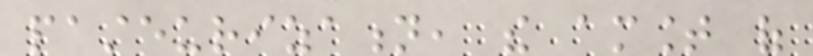pasteurization, the amount of
